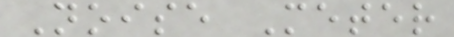Noise Meter
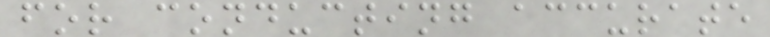for conducting accurate
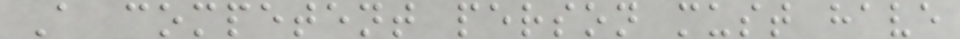A competent person must have
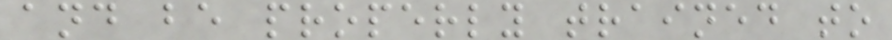and be properly trained to
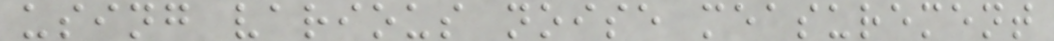using various noise measurement
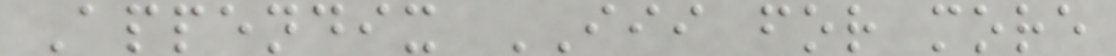Appendix III for more
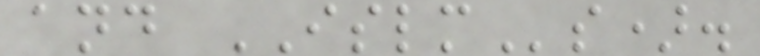and ISLMs).
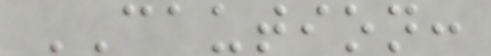CAUTION:
